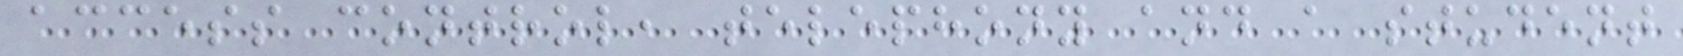access control, telephony and a student
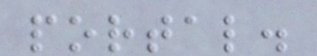portal.
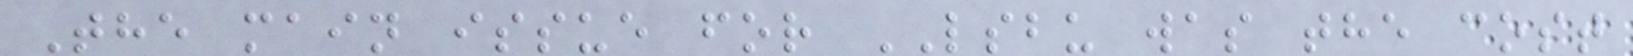The main issue for LSBU was the cost
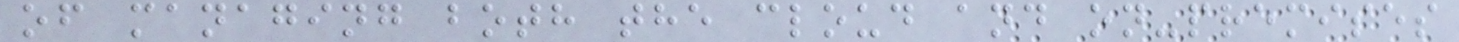of managing both the cloud and on-premises
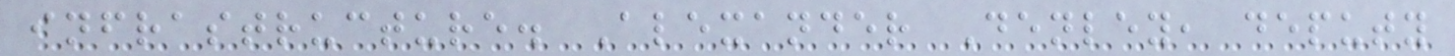infrastructure. Alexander Denley, deputy
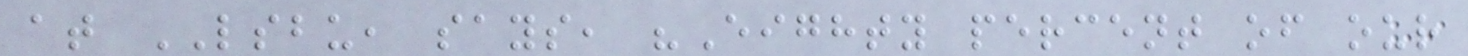at LSBU, says, "Eighty percent of our
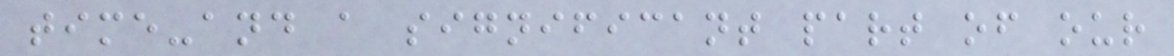time-and a significant part of our
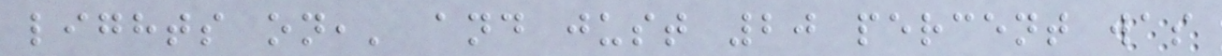lights on,' and just 20 percent was
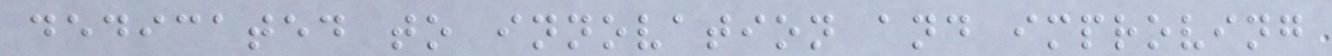dedicated to innovation and improving
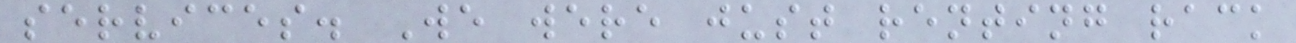services. We were just renting rack
